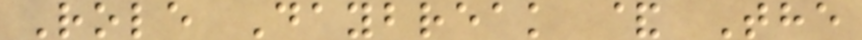Role Daybreak & The
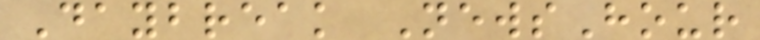Daybreak NewsHour
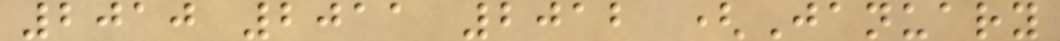2010 2011 2012 (January
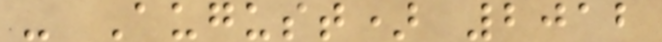- August) 2012
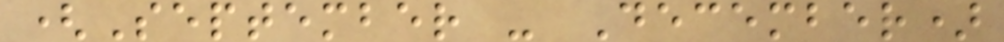(September - December)
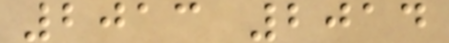2013 2014
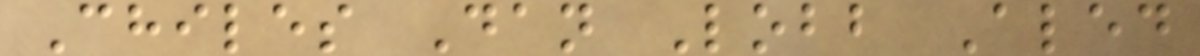Chiles Dan Lobb Aled
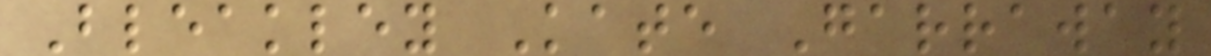Bleakley Kate Garraway
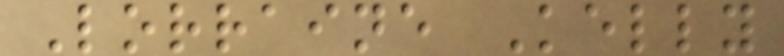Lorraine Kelly
